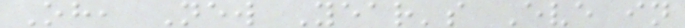Oh, New Year's Eve in
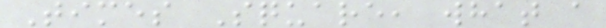Times Square, what a
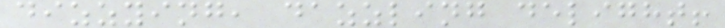dizzying, dazzling delight!
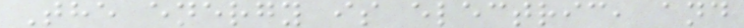The energy is electric, and
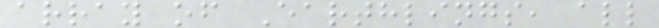array of Earthlings, all
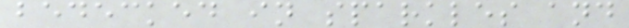bedecked in sparkles and
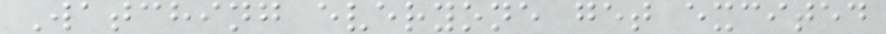Watching everyone get excited
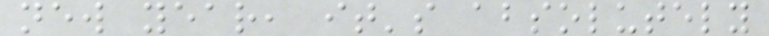new year, it's absolutely
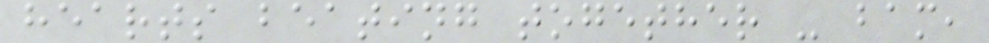hearts beating together - bam,
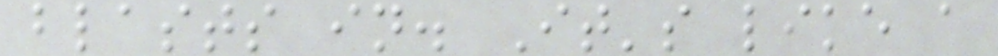blasts in. It's like a
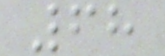68
